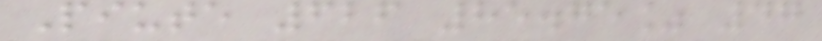Piute 626 85.75% 47
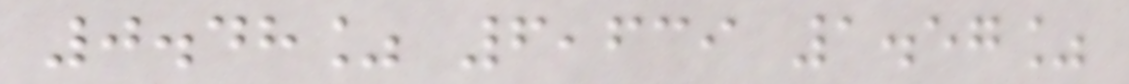0.48% 6,639 1.57%
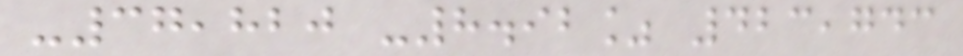-37,820 -8.92% 423,743
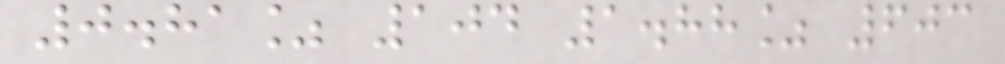0.81% 104 1.88% 603
